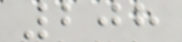208
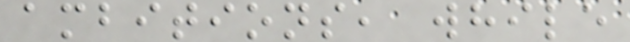ambitions, while
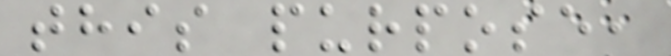this purpose,
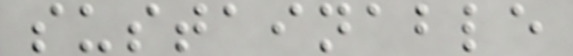sustainable
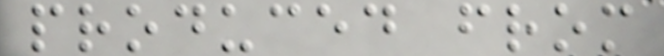produced from
